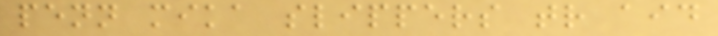penn mika slippers tr aid
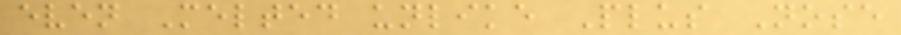even Melted unlike Plus Nose
